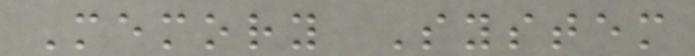Memory System
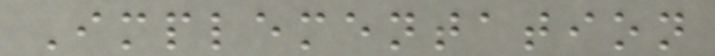Implementation
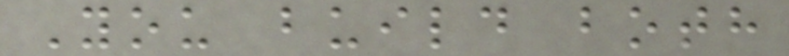You build both
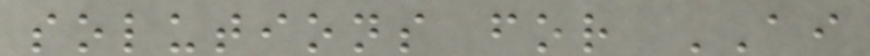solutions for AI
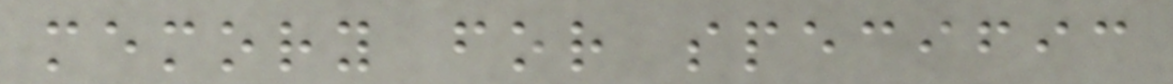memory for specific
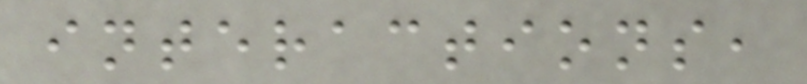interactions,
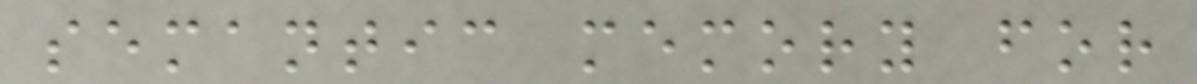semantic memory for
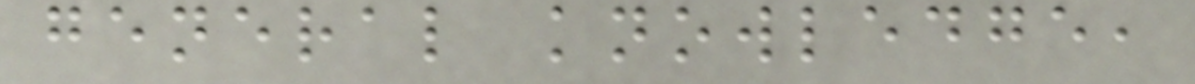general knowledge,
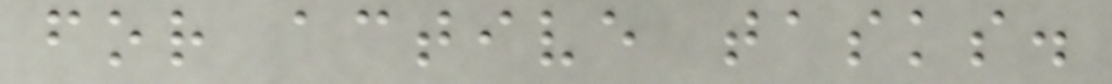for active tasks.
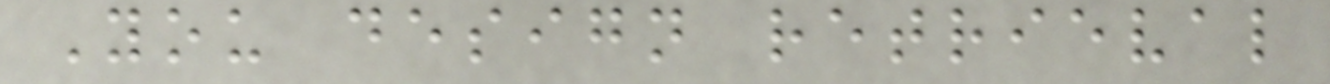You design retrieval
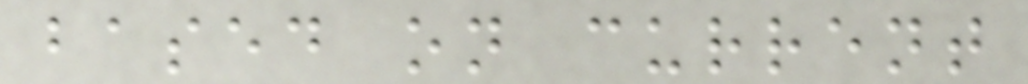based on current
